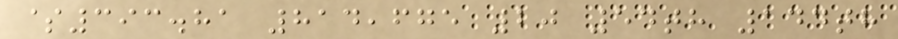$393.81 814,675 20 54th 144th
